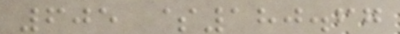605 $180.67
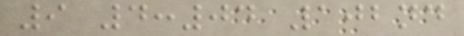9 4:04 102nd
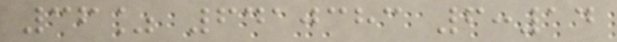36% 6410383 6:14
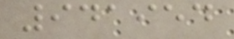941954
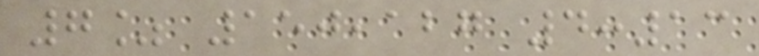7% 150,127 4:13
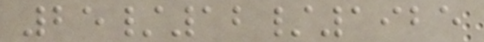25/12/1925
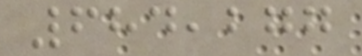684,277
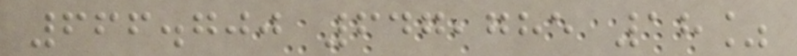666.700 647,785 18%
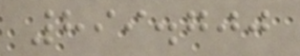899.700
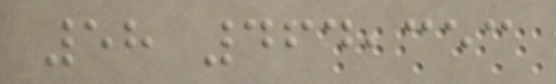58 464,353
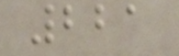221
